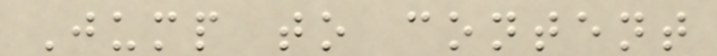Jump to content
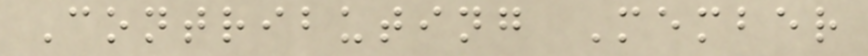Contributing Member
